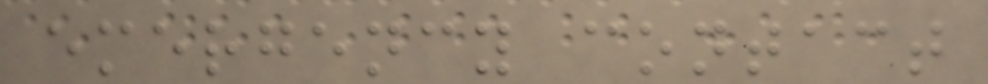emergency contact
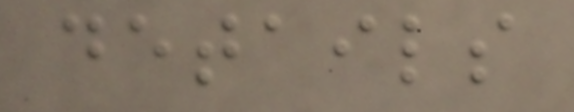details
